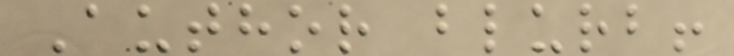Author blurb!
